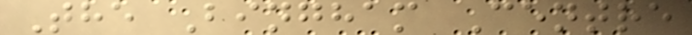The Bingham Centre
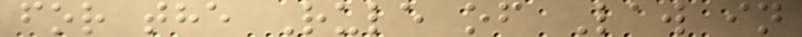for the Rule of Law in
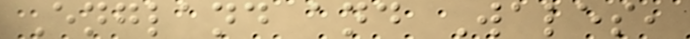England and Wales,
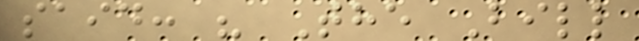said: " The Bill
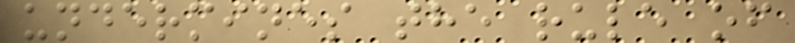undermines the rule of
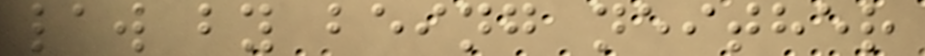law by being neither
